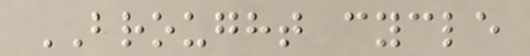BROUGHT cycle
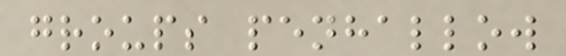groups penhallow
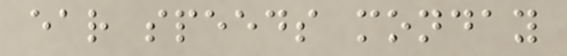ear speeds monday
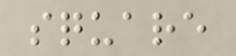square
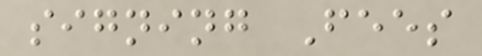signing Fees
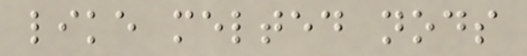like melted nods
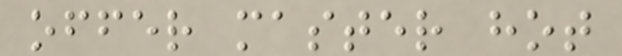offer master hot
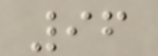96
